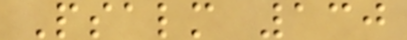Psalm 130
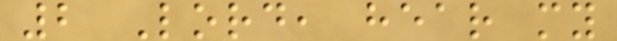2 Lord, hear my
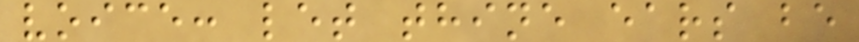voice: let thine ears be
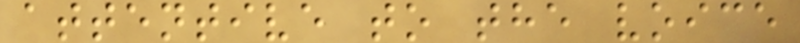attentive to the voice
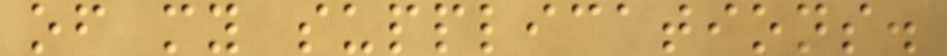of my supplications.
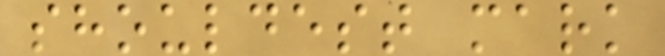shouldest mark
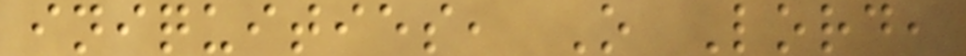iniquities, O Lord,
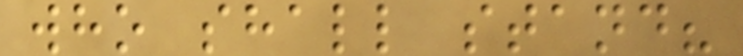who shall stand?
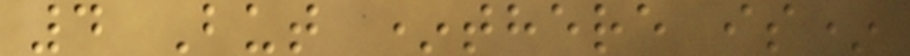4 But *there is*
